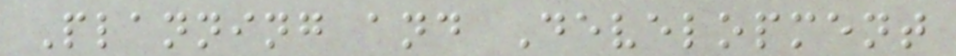Planning and Development
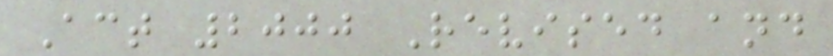Act 2000 Revised and
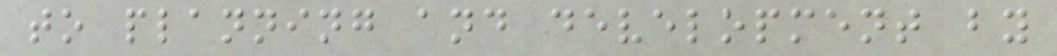to planning and development by
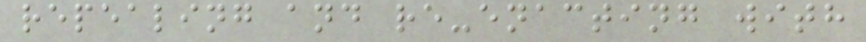repealing and re-enacting with
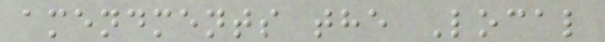amendments the Local
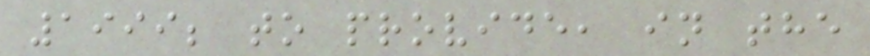1999; to provide, in the
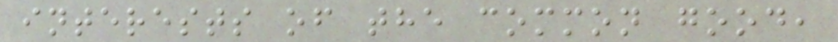interests of the common good,
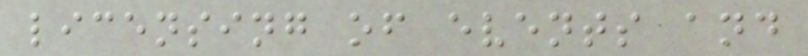licensing of events and
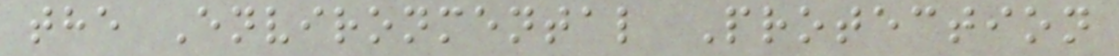the Environmental Protection
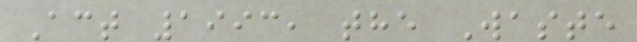Act 1993, the Waste
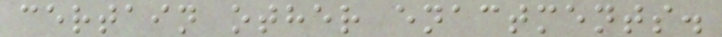certain other enactments.
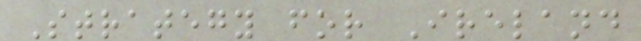Strategy for Ireland
